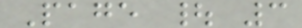Page | 3
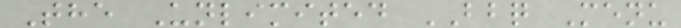The Unlimited BBQ Menu
